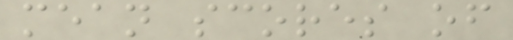mean scores of
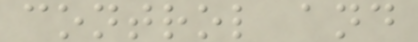control and
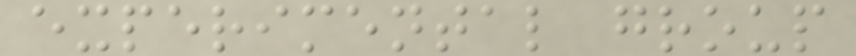experimental group
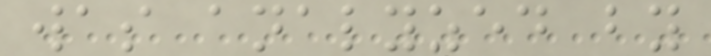was analyzed by
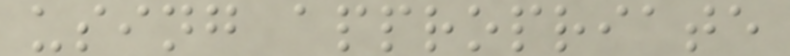using appropriate
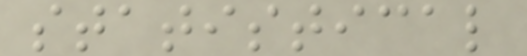statistical
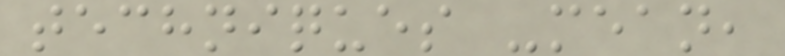techniques -mean,
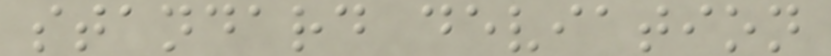standard deviation
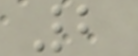2
